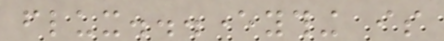flux...everything is
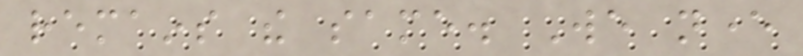remains the same. We never
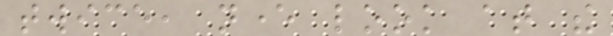twice, never look at the
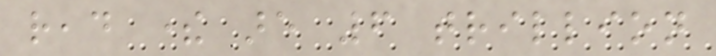read there are 6 trillion
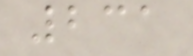231
